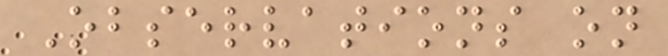Observations on
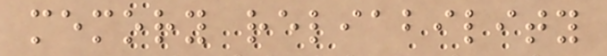memory reliability
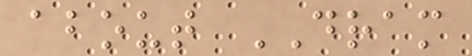about DRAM
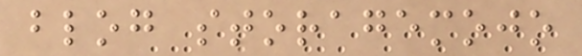blog storagemojo
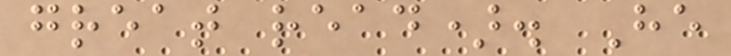great read). He
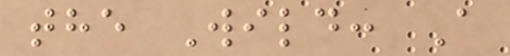the Wild: A
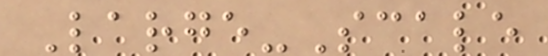Large-Scale
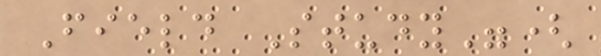Field Study"(
